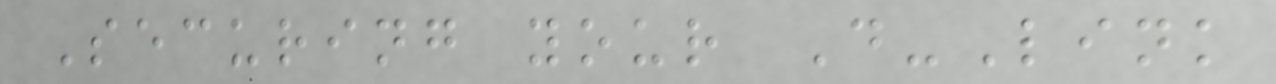Securing your D-Link
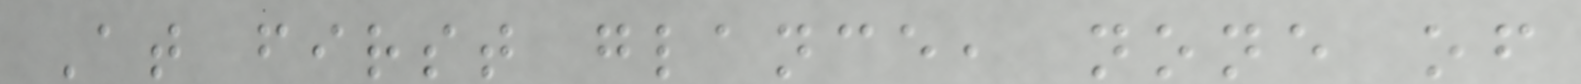At first glance, none of
